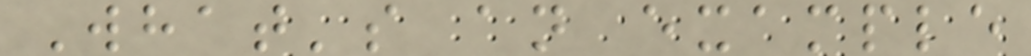What's an example
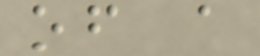of a
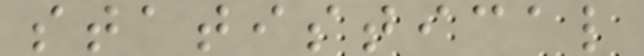statistical
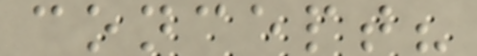concept?
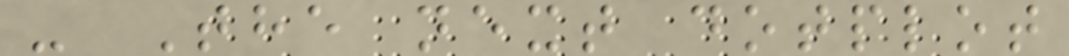- The next dotplot
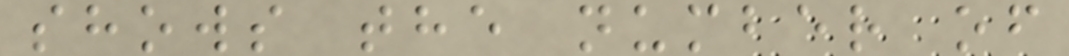shows the number of
